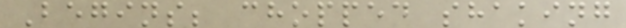Begins; chopped shaking
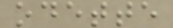odette
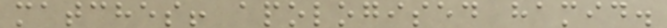matches! apologised hamid.
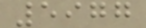5977
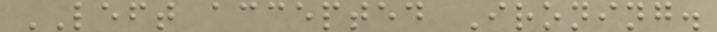LEFT accepted Ironing.
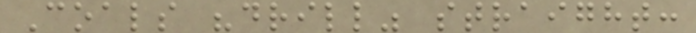Coals "drill" straight:
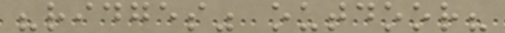"ridges" outdoor?
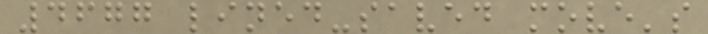4677 lined-saved move's
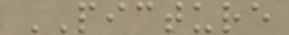PICTURE
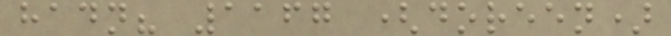hadn? 1167 (doreen)
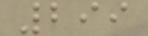299
